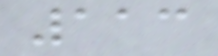113
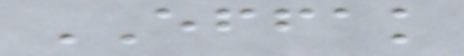EFFAK
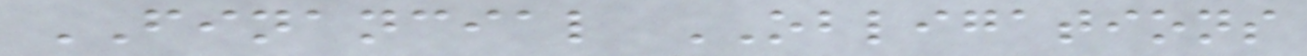FINANCIAL OBLIGATIONS
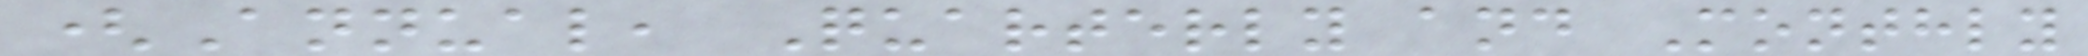(Annual, Quarterly and Monthly
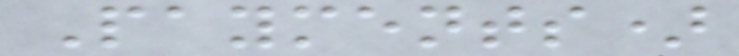Payments)
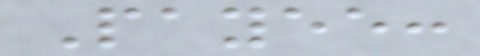Payee:
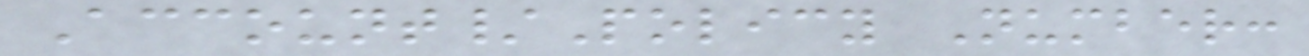Account/Policy Number:
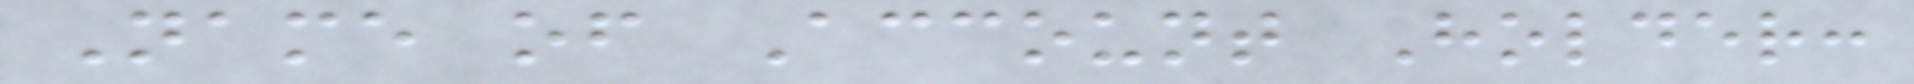Name of Account Holder:
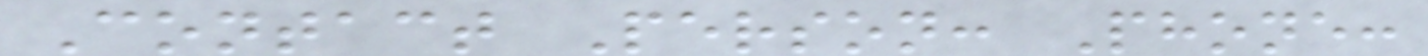Contact Person: Phone:
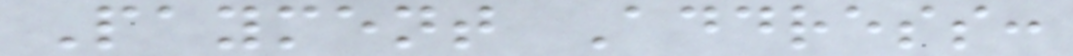Payment Address:
